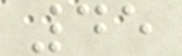45
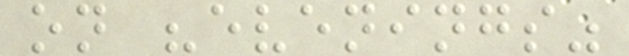on "evenings"
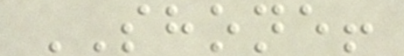SHONE!
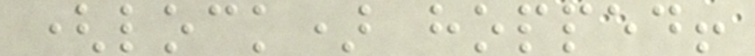(lock) hopped!
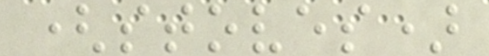(stoves)
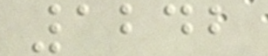1242
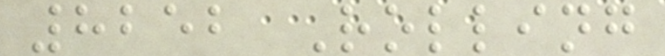8252 Rolling
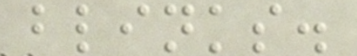blinks.
